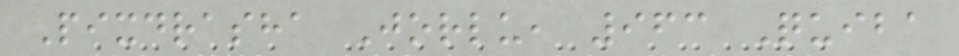Pixdrasha Jorlu, 963 Quiba
